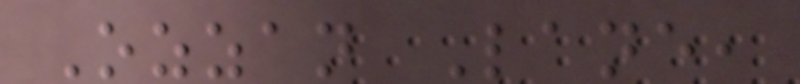Ozzan Lane,
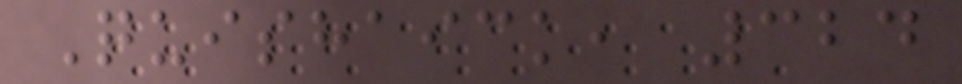Quishaick, 324
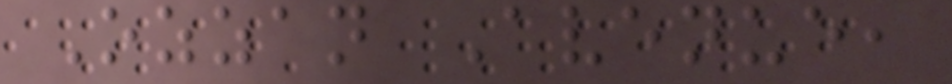Ozzan Avenue,
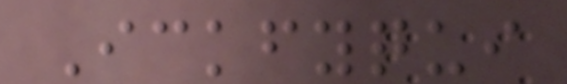Ickfyqui
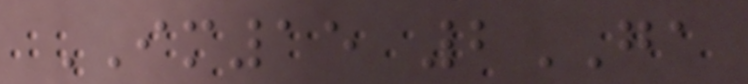IM15 2GA
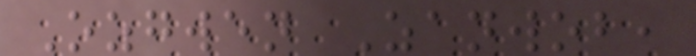Ozgwen Zanwob,
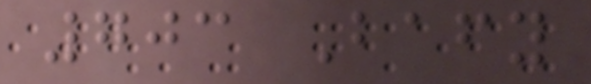703 Bafy
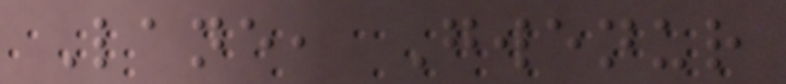Lane, Gwenur
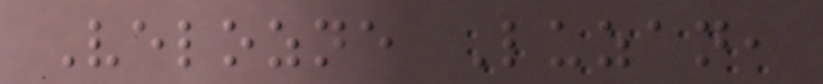Velozne Luzan,
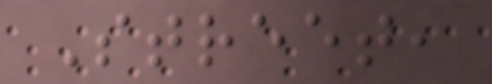Street,
